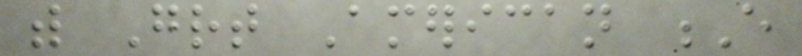with Great American E
